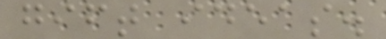gift ideas.
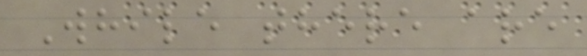While there are
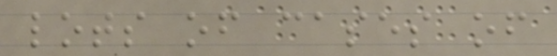lots of cases of
